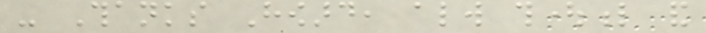- Thanks Howard, always thoughtful and
